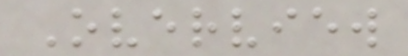Overview
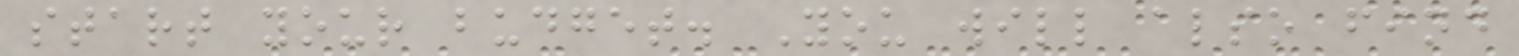start your budget. You will also find
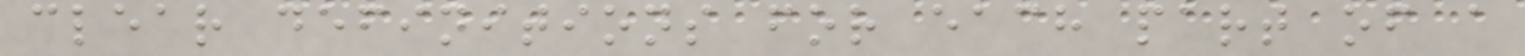clear definitions for each part of a
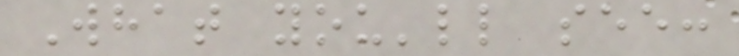What you'll see:
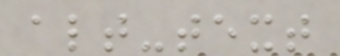alt-text
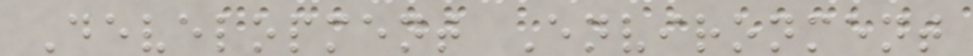Development Environment
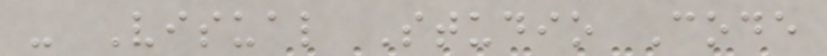- Visual Studio Code
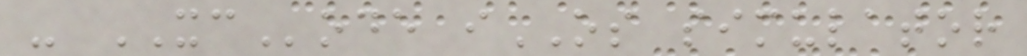- XCode iOS simulator
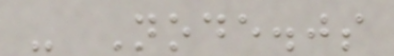- Node.js
